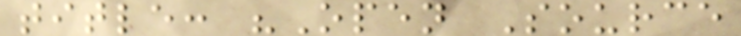title: "Open Source
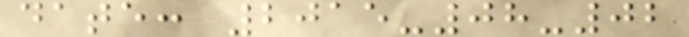date: 2015-08-02
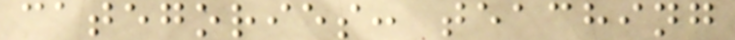categories: teaching
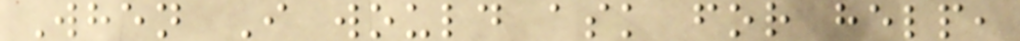When I would ask for help,
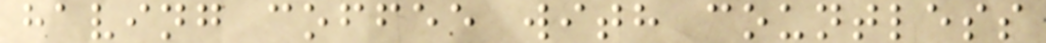having coffee with countless
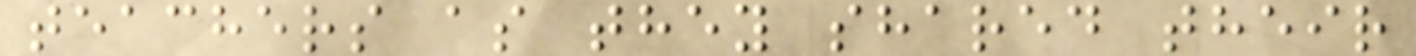teachers as they shared their
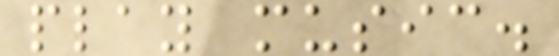play music.
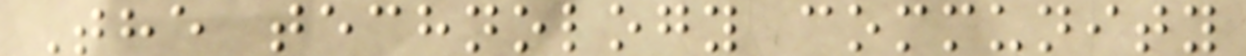The technology community
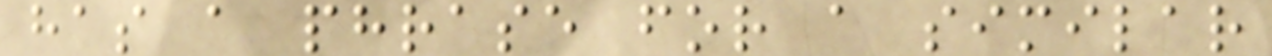has a phrase for a similar
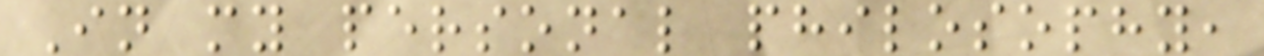In my personal philosophy,
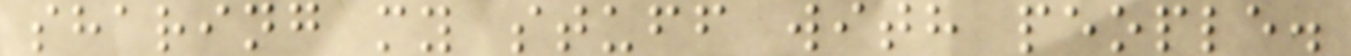sharing my stuff with people.
